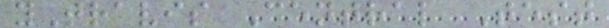yTravis Central Test
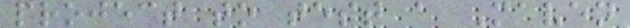project to test a Maven
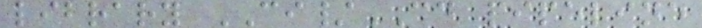library CI/CD pipeline
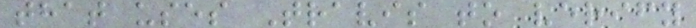that uses Travis to verify
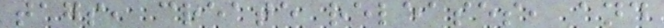tags, create releases, and
